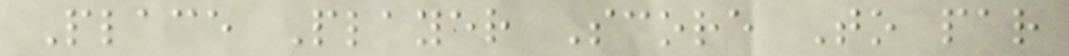Place Player Score To par
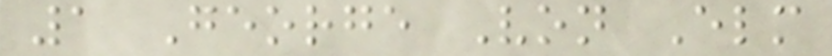1 George Von Elm
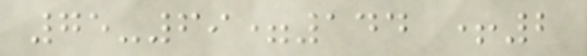75-69=144 +2
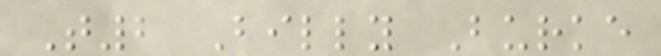T2 Billy Burke
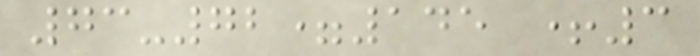73-72=145 +3
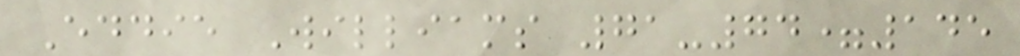Eddie Williams 71-74=145
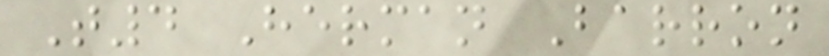T4 Herman Barron
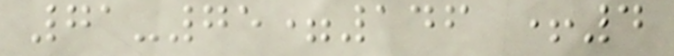71-75=146 +4
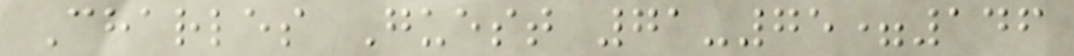Charles Guest 71-75=146
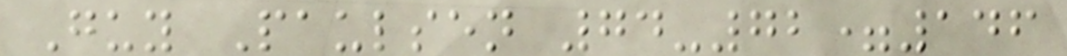Guy Paulsen 74-72=146
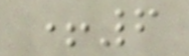+6
